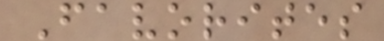Favorites
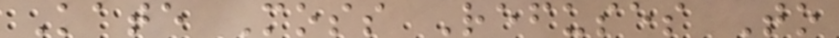Kate Moss Refuses To
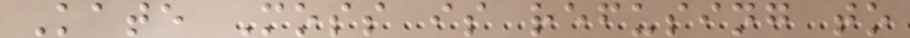Kate Moss is refusing to
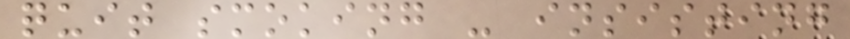quit smoking - insisting
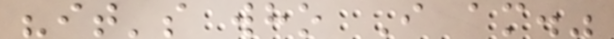"it's who I am."
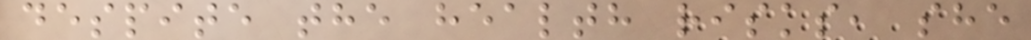despite the health risks, she
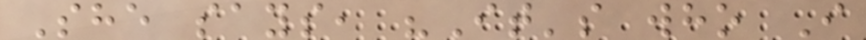She says, "It's who I
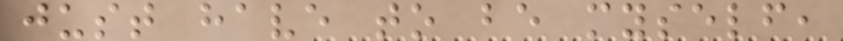just have to be myself,
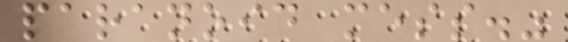paranoid mess."
